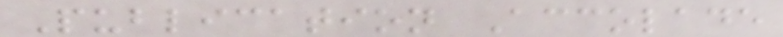Publication Accolade
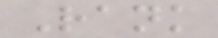Rank
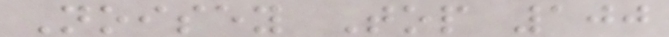Noisey Top 100
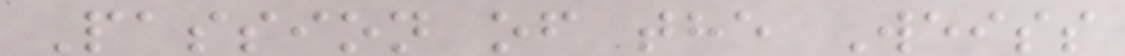Passion of the Weiss
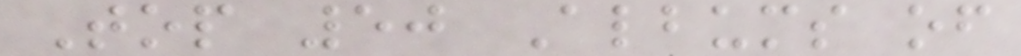Top 50 Albums of
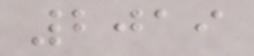2019
